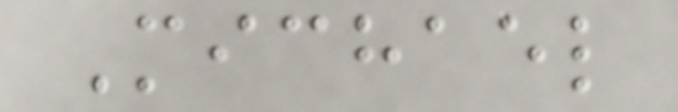Michael
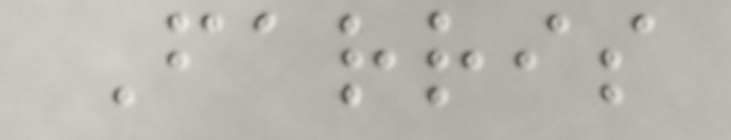Farris
